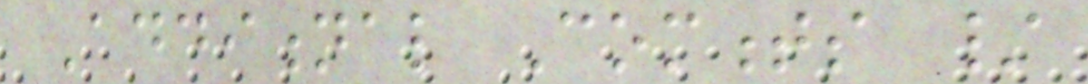Additional Comments /
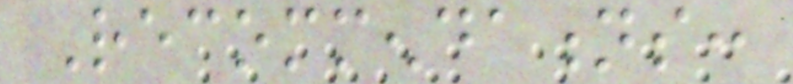Recommendations:
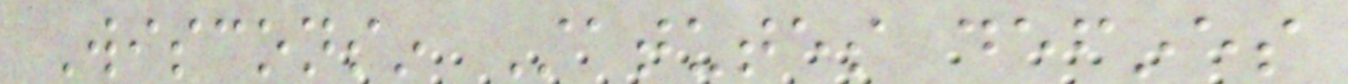Wisconsin Statutes defines
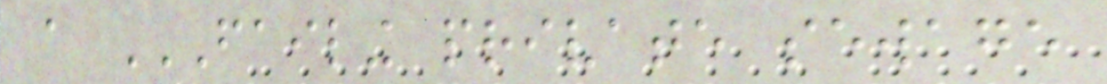a FAILING PRIVATE SEWAGE
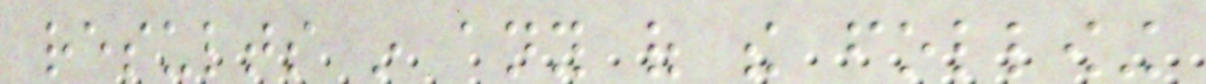results in any of the following
